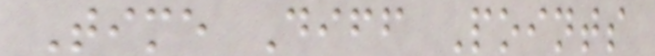Time Diff Points
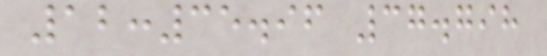12:35.96 37.798
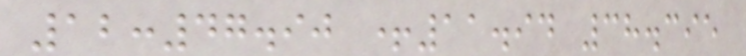12:47.90 +11.94 38.395
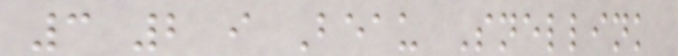3 2 i Beau Snellink
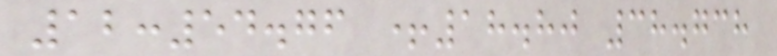12:54.76 +18.80 38.738
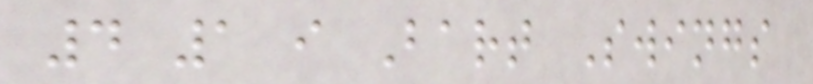4 1 i Bart Swings
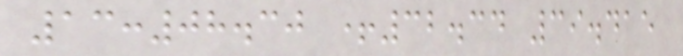13:08.30 +32.34 39.415
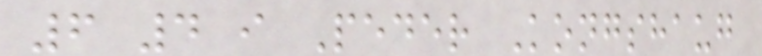6 4 i Peder Kongshaug
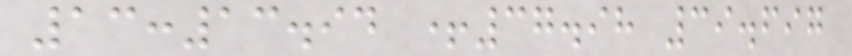13:13.94 +37.98 39.697
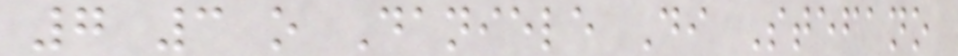7 3 o Daniele Di Stefano
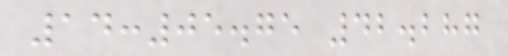14:05.75 42.287
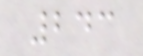243
